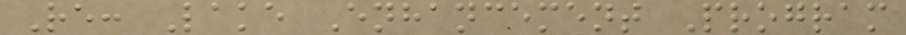Re: Lake Enhancement Program
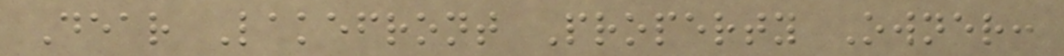Dear Lakefront Property Owner:
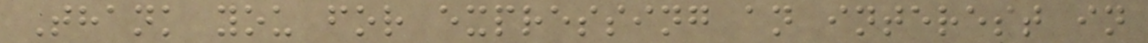Thank you for expressing an interest in
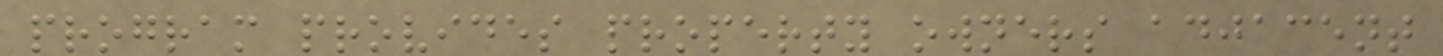program provides property owners adjacent
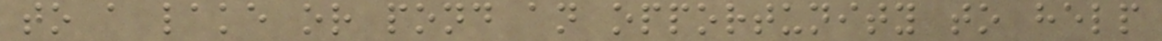to a lake or pond an opportunity to help
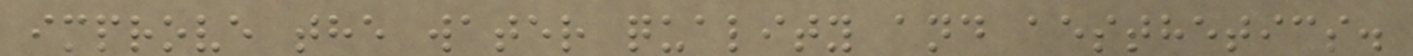improve the water quality and aesthetics.
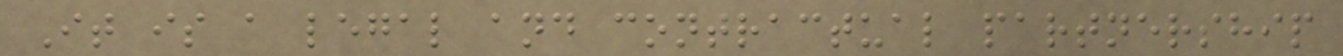It is a legal and contractual partnership
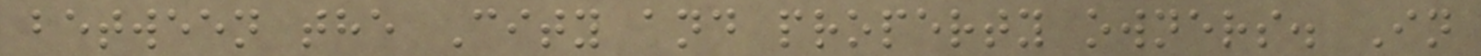between the City and property owners. In
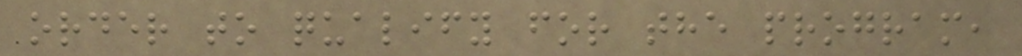order to qualify for the program,
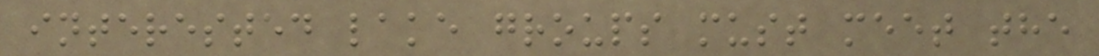interested lake groups must meet the
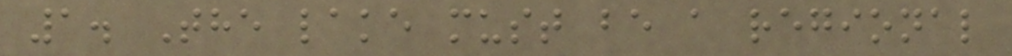1. The lake must be a regional
